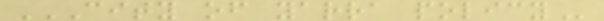CITY OF YARRA POLICY
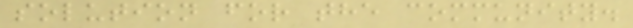solution for the community.
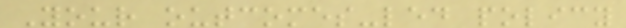Your outcomes-led policy
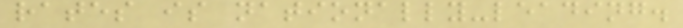rates is nationally-leading.
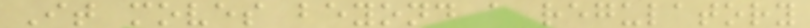It moves beyond a regulatory
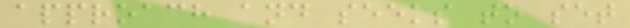approach and seeks to set
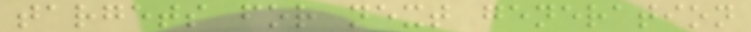targets for next generation
